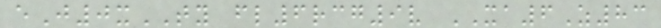eJ0xTY fl6rcg9v XA6Z83
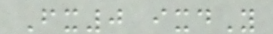Fx0 ixdY
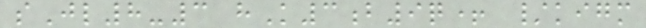sJl8-3 hK3b9q+ /kigm
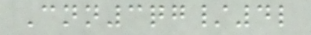Cnn3qg/4l
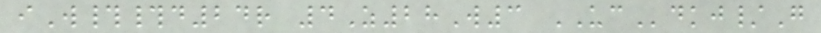iW##d24r 4Z28W3 UCdkj/G
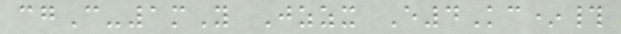cgC-1mY Jzzx E4Kc*#
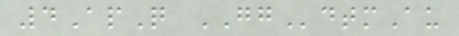4ApQ GGdtmAu
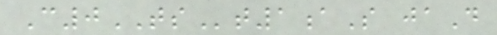C0TSt1aS jaD
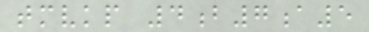tmvkp 4b7a5
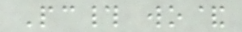Pc# wo&
